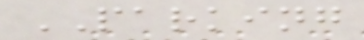PARKING
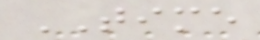TIME
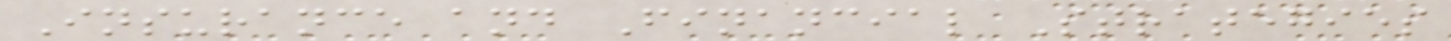Insurance and Financial Strategies
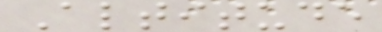Altitude
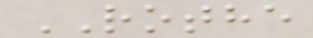ROTHE
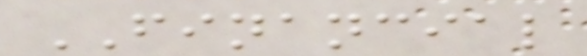FINANCIAL
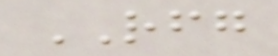RFG
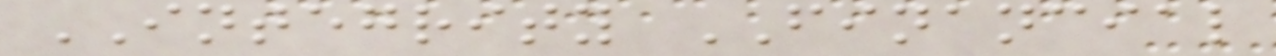INTEGRITY FINANCIAL
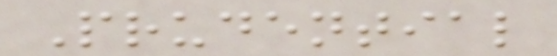Prudential
